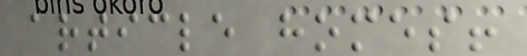article homes!
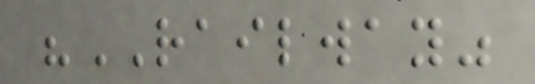"RAILWAY"
